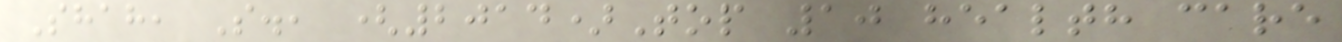Shah, S., (2014)Top 10 health care
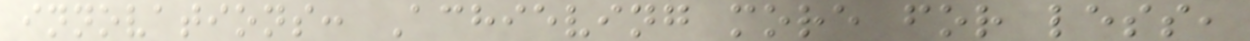innovations: Achieving more for less,
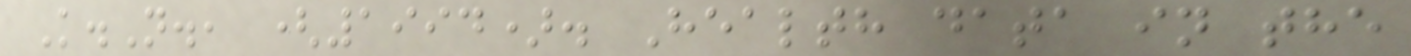K.N., (1994). Health data in the
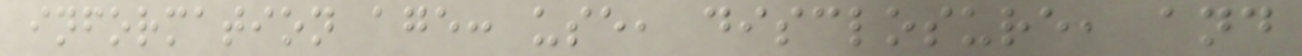information age: use, disclosure, and
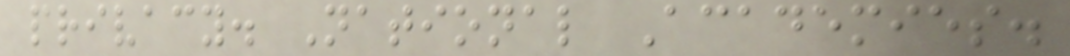privacy. National Academies.
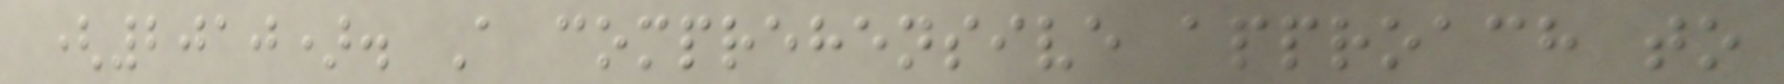(2010). A comprehensive approach to
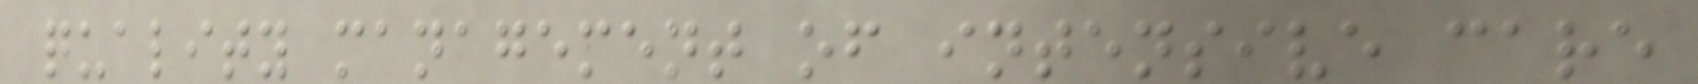quality management of intensive care
